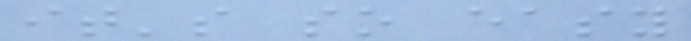it's so easy
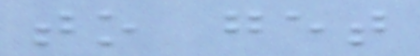to get
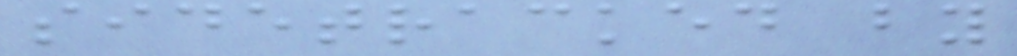sidetracked by
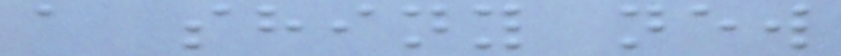a shiny new
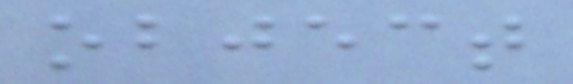object
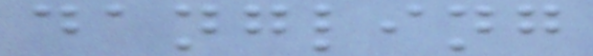dangling
